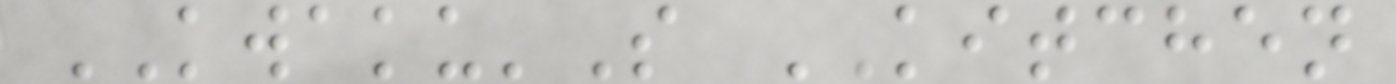KWAKU'S KITCHEN
